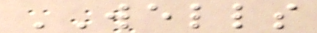WELLS
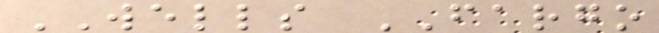WELLS FARGO
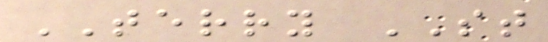TERRY ST
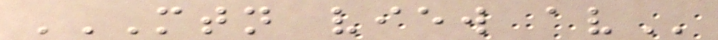MTN VIEW AV
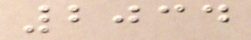2034
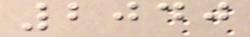2040
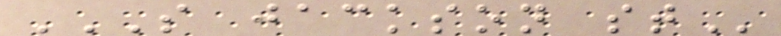S JACKSON ST
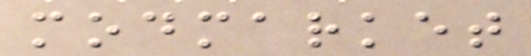modmarket
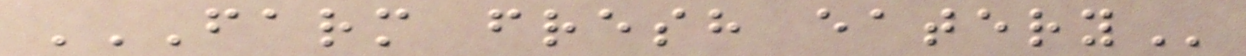FARM FRESH EATERY
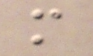m
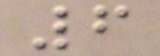6
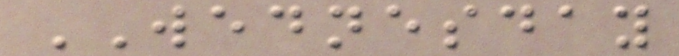WEDNESDAY
